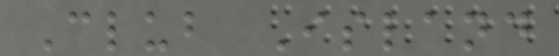Club Island
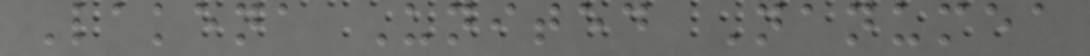Lakena United Nanumea
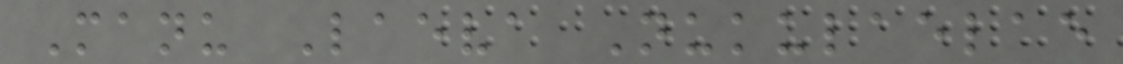Manu Laeva Nukulaelae
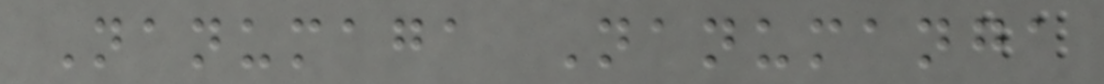Nanumaga Nanumanga
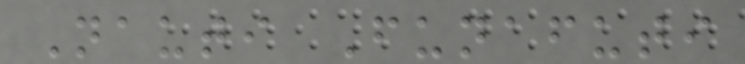Nauti Funafuti
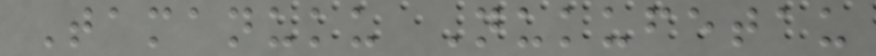Tamanuku Nukufetau
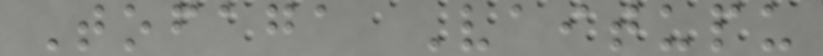Tofaga Vaitupu
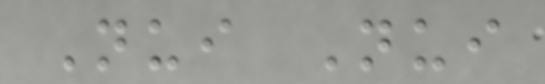Nui Nui
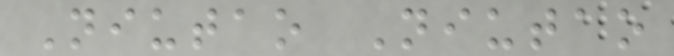Niutao Niutao
